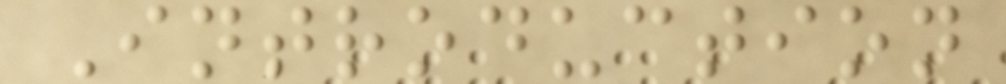Introduction
